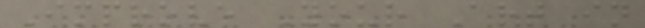Improve Your Art in
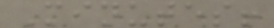Minutes!
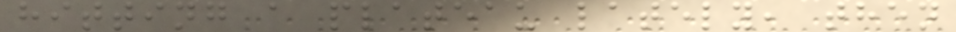hitting a plateau lately, then
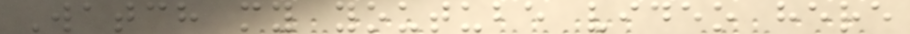Watch my youtube video here
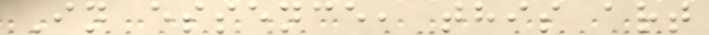In essence, this art
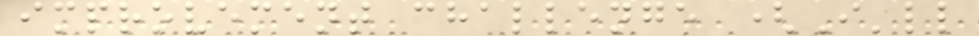improvement challenge (I'll
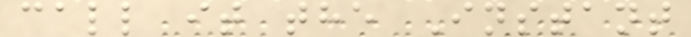call it the Instant
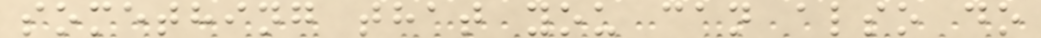something that you can also do
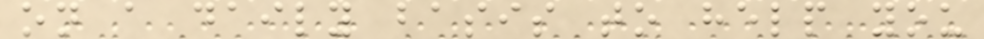on a daily basis to help you
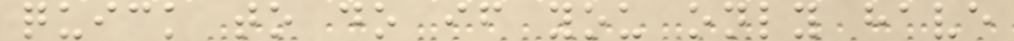quick to do if you only have
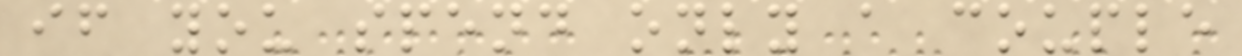if you spend only a couple
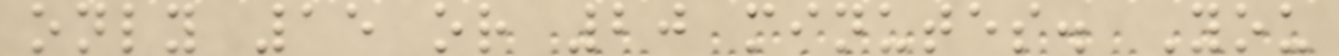only 15 or 20 minutes. You
